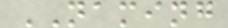NAMING
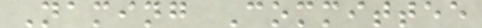Naming Committee
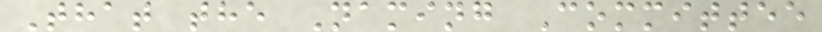That the Naming Committee
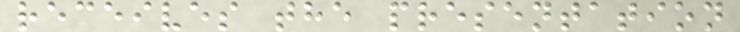receives the presentation
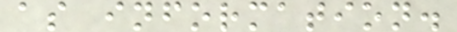as information.
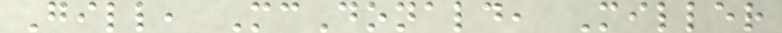Gill, McDonald, Miller
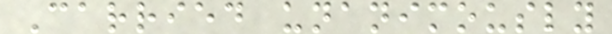Carried unanimously
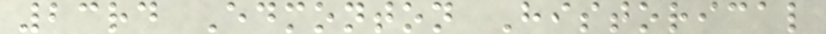23rd Edmonton Historical
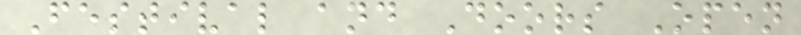Festival and Doors Open
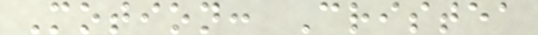Motion: Cristea
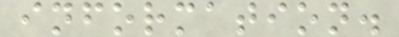information.
